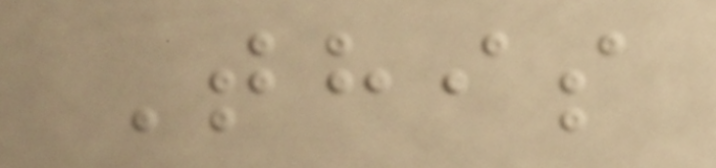This
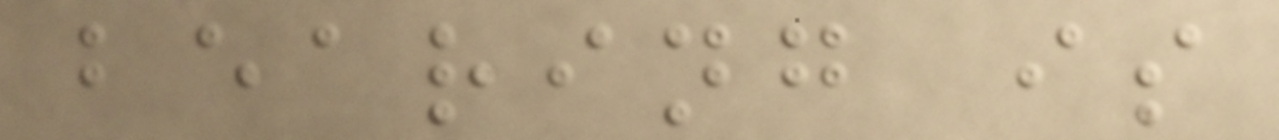bearing is
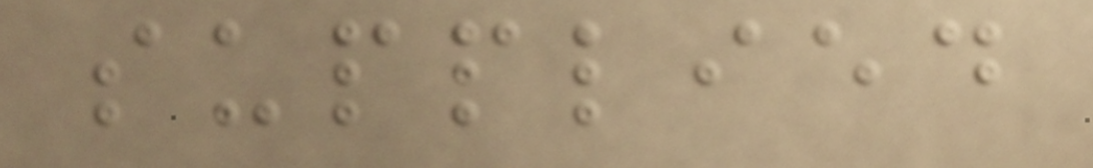supplied
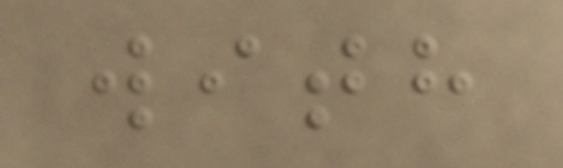with
